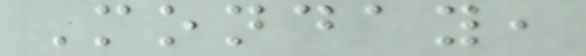Monday,
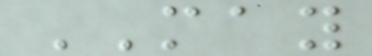MAY
